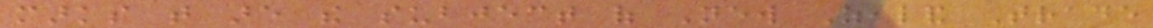marks that are the subject of New Zealand Trade
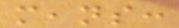means:
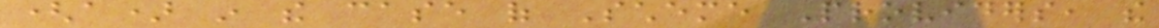(a) in the case of Scheme Providers, the
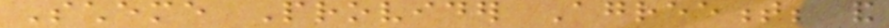Scheme Provider Agreement; and
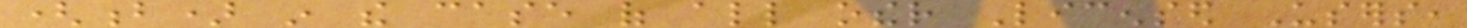(b) in the case of all other Licensed Users,
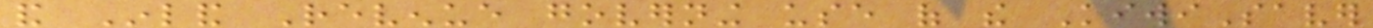and Inland Revenue governing use of the KiwiSaver
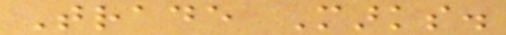Trade Marks.
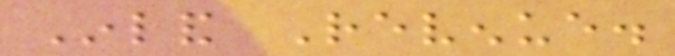Inland Revenue.
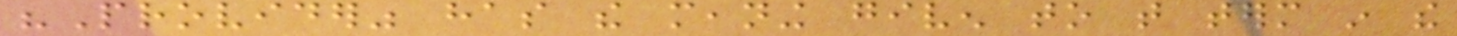"Provider" has the meaning given to that term in the
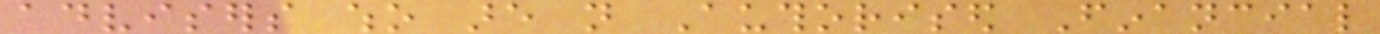advisers who are not Authorised Financial
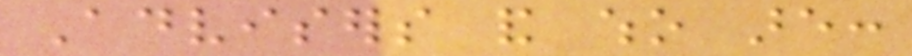Advisers and who are:
